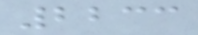2233
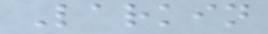Larkin
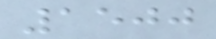1500
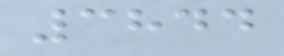3844
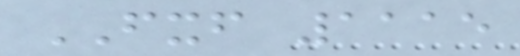FXF 1115
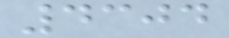4304
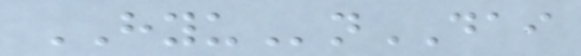HYUnDAI
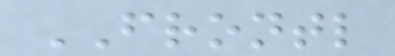FRONTL
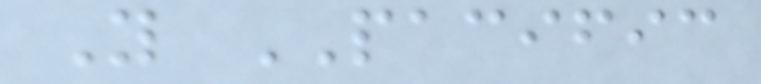Y PACIFIC
